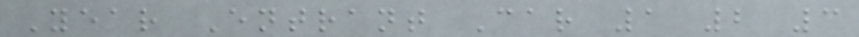Year Entrant Car 1 2 3
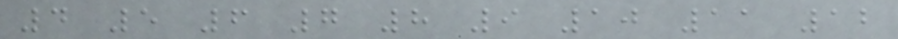4 5 6 7 8 9 10 11 12
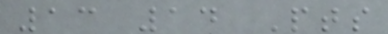13 14 Pts
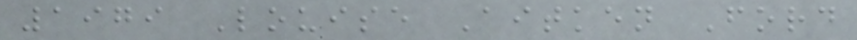1979 Louise Aitken Ford
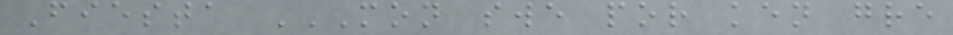Fiesta MON SWE POR KEN GRE
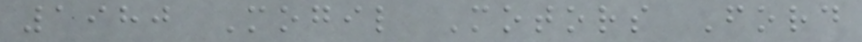1980 Mogil Motors Ford
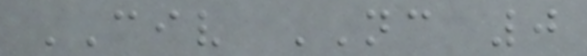CIV NC 0
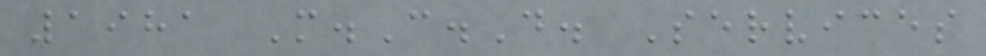1981 M.C.D. Services
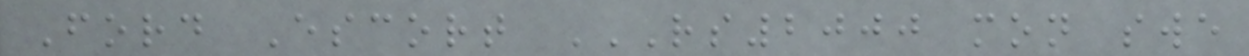Ford Escort RS2000 MON SWE
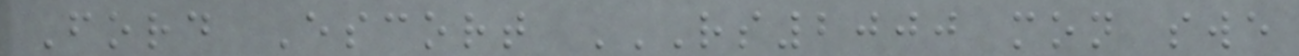Ford Escort RS2000 MON SWE
